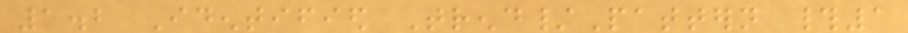1.2 Identified Trend/Pattern #1
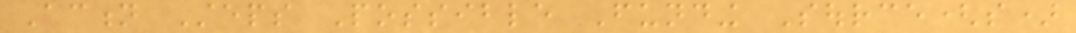Action Steps Possible Funding Source(s)
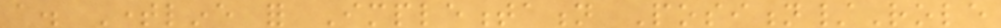a. Timeline for Implementation Position/Role
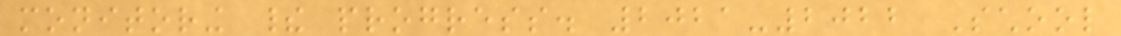monitoring their progress. 2021-2022 School
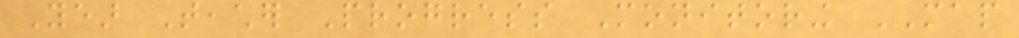Year Teacher Progress Monitoring MAP
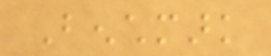Benchmark
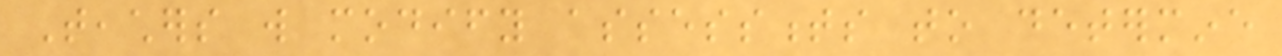Teachers will modify assessments to determine
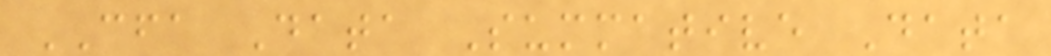CFA Data Summative Data
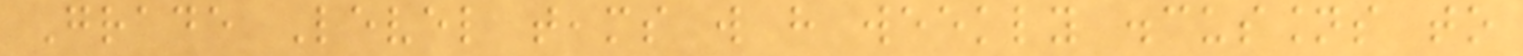Grade Level teams will have weekly discussions to
